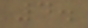4.
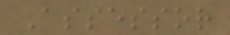Assessor
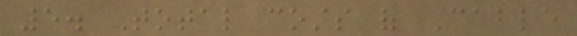5. Total costs of Cable
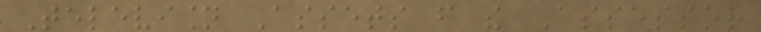Television Assets from the Assessor
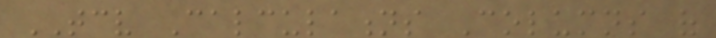TCV Calculations Columns of
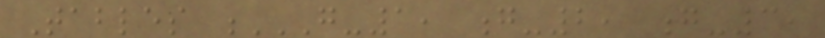Tables G-1, G-2, G-3,
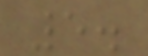5.
